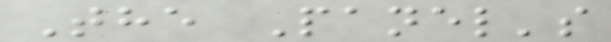The Panel's
